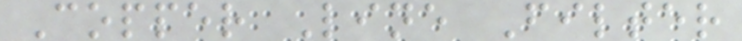Copper Line Filter
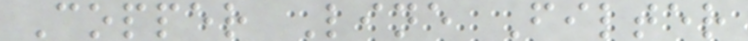Copper Line Filter
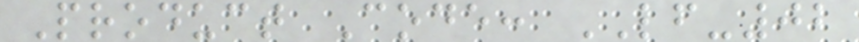Product Code: LF-02
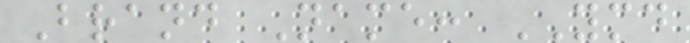Brand Name: YMD
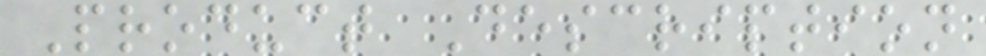Product Description
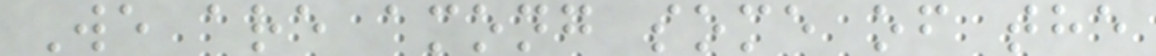We are among some of the
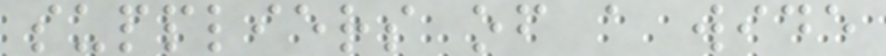suppliers of a wide
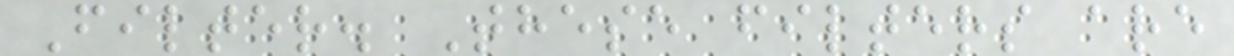Filter. These filters are
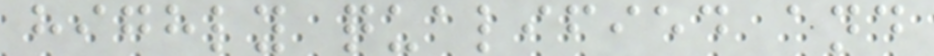highly qualified and
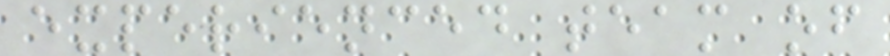experienced team of
